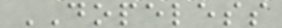DOPELESS
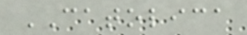CATOLICA
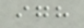igh
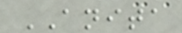ANITA
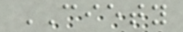CIETY
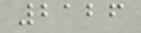2126
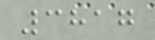3817
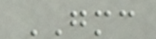GMC
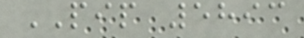PIP 5893
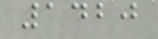1420
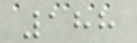188
